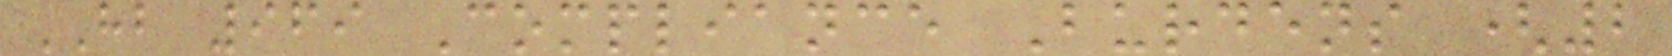HB 969 Compliance Burdens (2
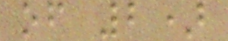of 2)
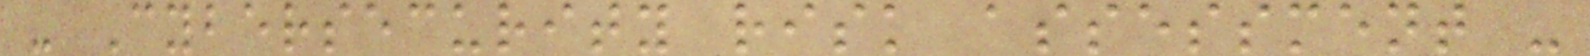- Cybersecurity risk assessment -
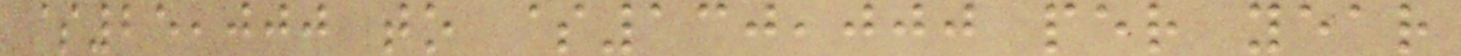$25,000 to $130,000 per year
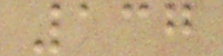137
